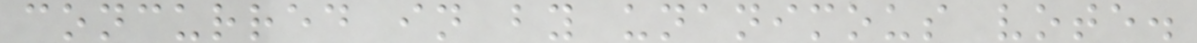concurred in by unanimous vote.
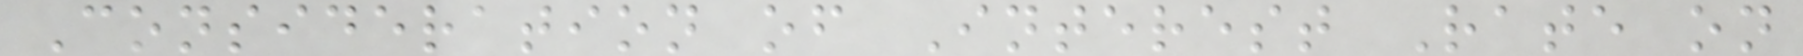Consideration of Interest Rate on
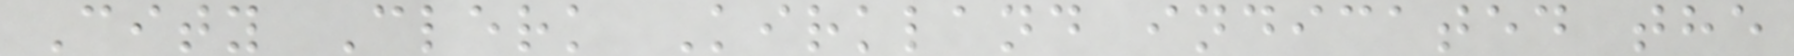City Clerk Kirkland indicated the
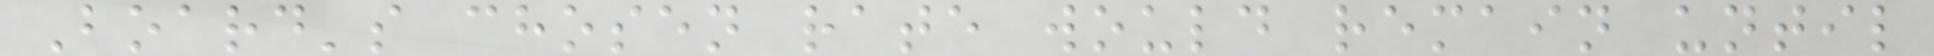Board's chosen rate would remain until
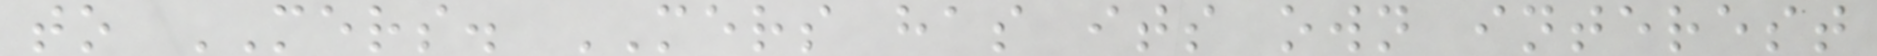to MERS. MERS has its own interest
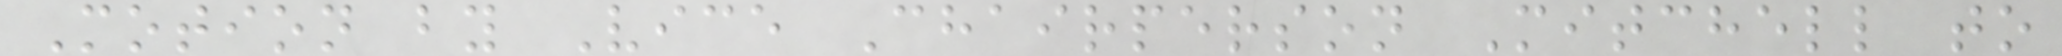Motion by Vice Chairperson Mitchell to
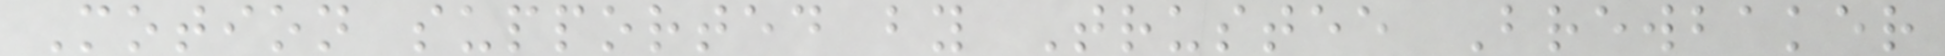Motion supported by Trustee Brewbaker
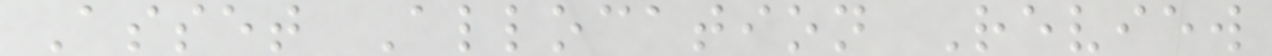Asset Allocation Review
